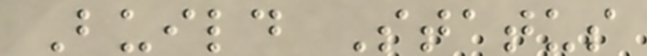Build Status
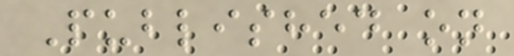Published on
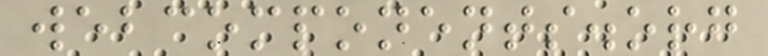webcomponents.org
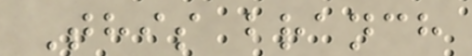This branch
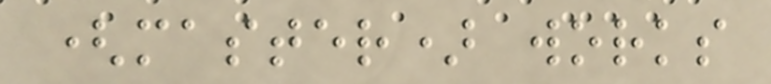(master) works
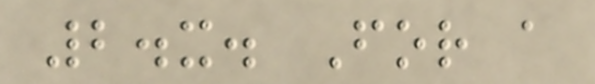2.x. For a
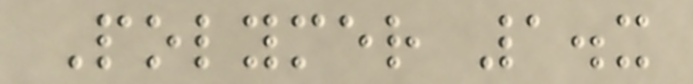Polymer 1.x
